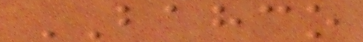BAHCO
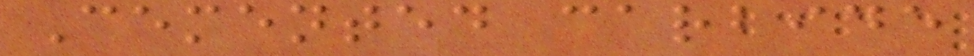Cemented carbide
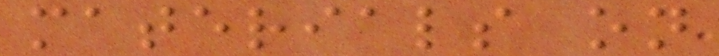materials on
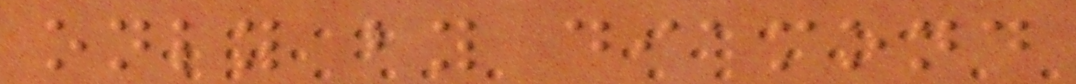only by diamond
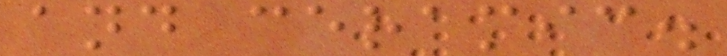and ceramic.
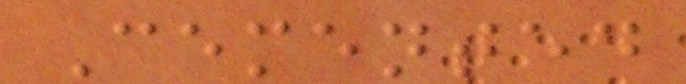Cemented
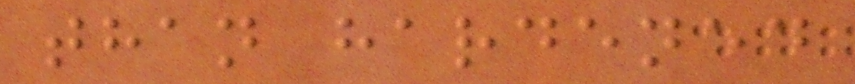than hardened
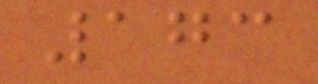173
